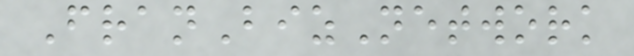FranBizNetwork
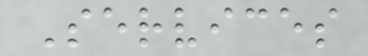Services
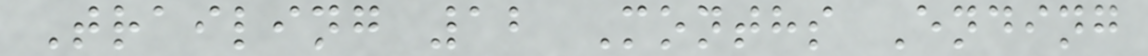Trailing 12 Months Ending
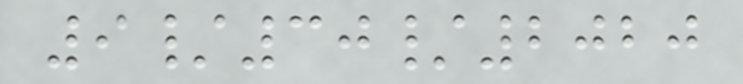9/30/2020
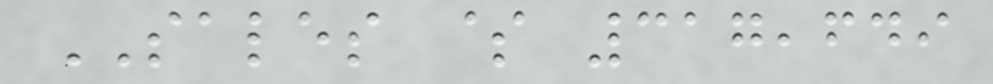SALES $ 317,649
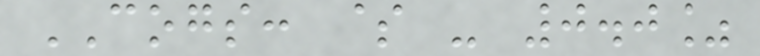COGS: $ - 0.0%
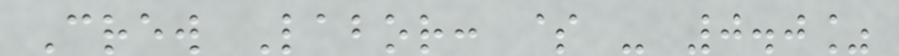Crew Labor: $ - 0.0%
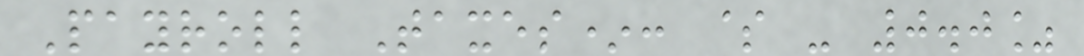Payroll Taxes*: $ - 0.0%
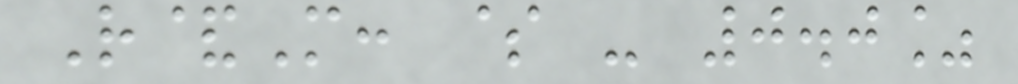R&M: $ - 0.0%
